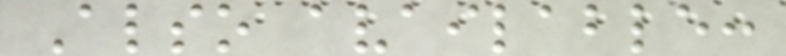Also available:
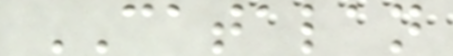CATALAN
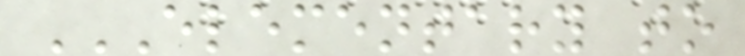ELEMENTARY TO
